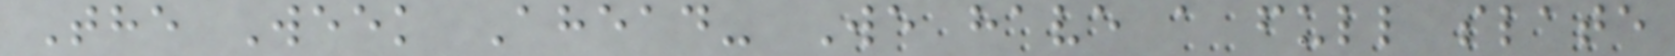The Week Ahead- We have a full slate
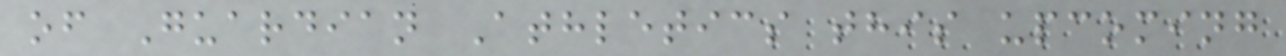of Guardian Athletics this upcoming
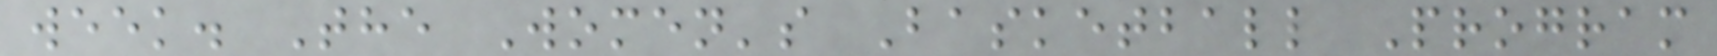week. The Women's Basketball Program
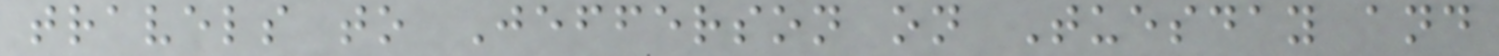travels to Jefferson on Tuesday and
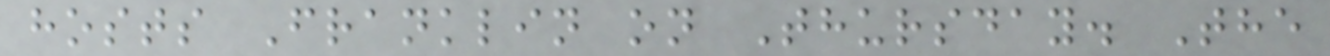hosts Franklin on Thursday. The
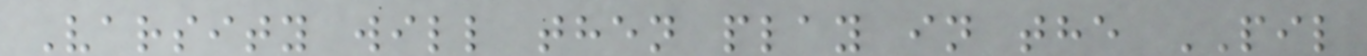Varsity will then play in the PIL
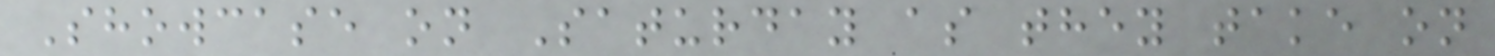Showcase on Saturday as they take on
